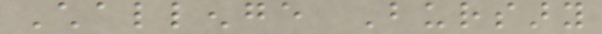Challenge Bursary
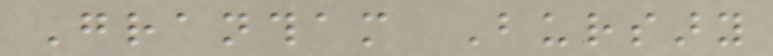Grantham Bursary
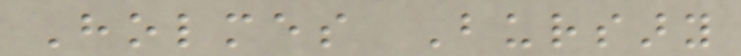Holmes Bursary
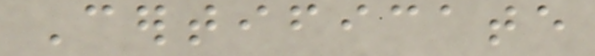Certificate
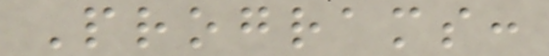Programs:
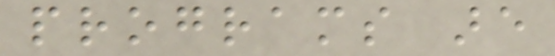programs are
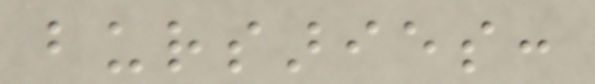bursaries:
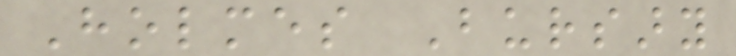Holmes Bursary
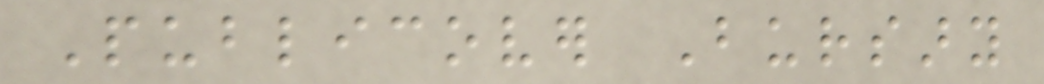Publicover Bursary
